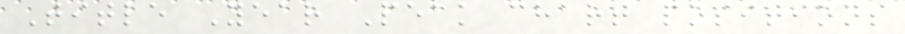Title Year Peak chart positions
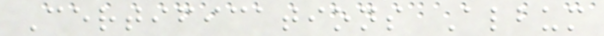Certifications Album
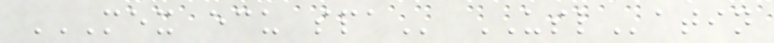MEX ECU SPA USLatin
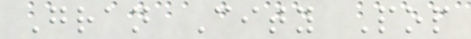Gran City Pop
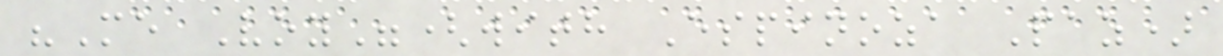"Me Voy"(with Espinoza Paz)
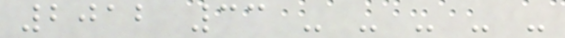2012 33 - - - - -
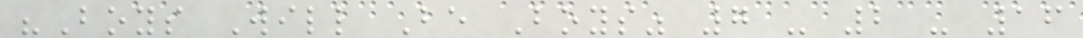"Boys Will Be Boys" 7 - 2 - 16
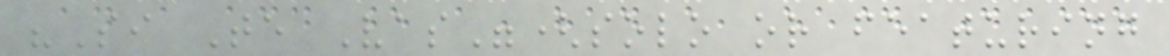"Si Te Vas"(solo or featuring
